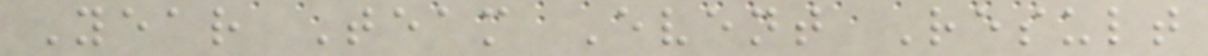Year Team Event Result
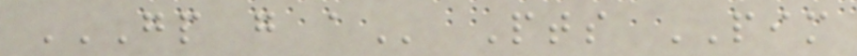GP G A Pts PIM
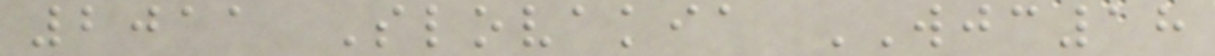2011 Slovakia WJC18
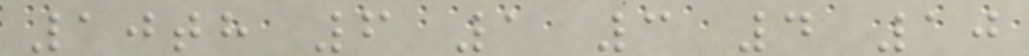10th 6 1 3 4 10
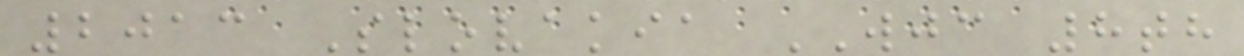2013 Slovakia WJC 8th
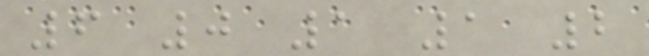6 0 1 1 2
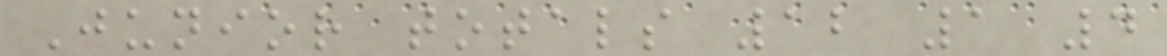Junior totals 12 1 4
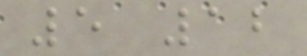5 12
